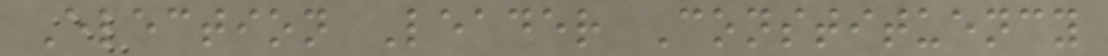Election Leader Constituency
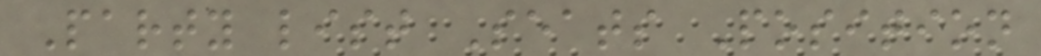Party list Seats Position
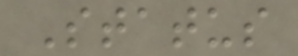Status
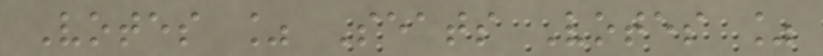Votes % Seats Votes %
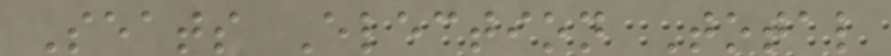Seats Election Total
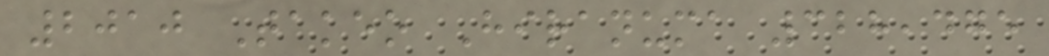2010 Takeo Hiranuma 328,475
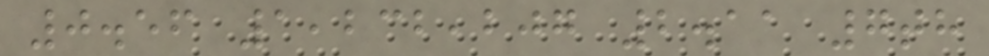0.56 1,232,207 2.11 7th
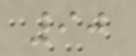90
